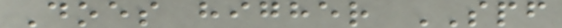Does higher SPF
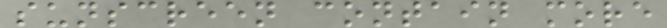sunscreen contain more
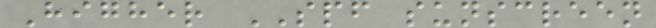Higher SPF sunscreen
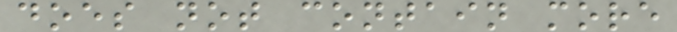does not contain more
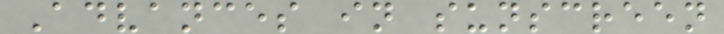Advances in sunscreen
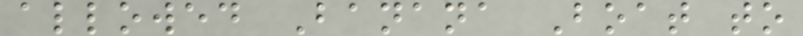allowed Banana Boat to
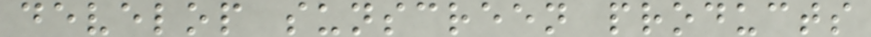develop sunscreen products
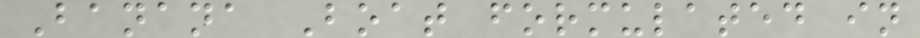Banana Boat formulated in
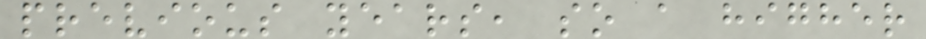previous years, so a higher
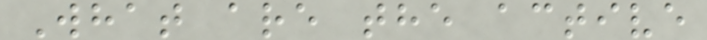What are the active
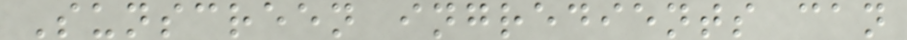Sunscreen ingredients can
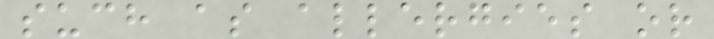such as allergies or
